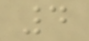4
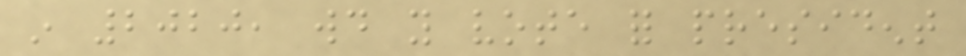in 2020, would you vote for president
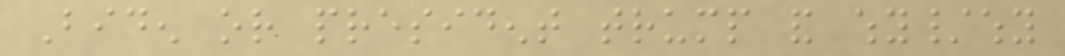Biden or president trump and why/why
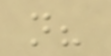not?
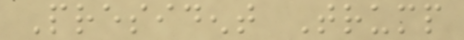President Trump
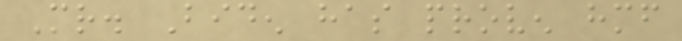Mr. Biden has proven himself
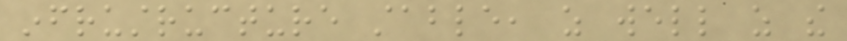infrustructure stable, as well as the
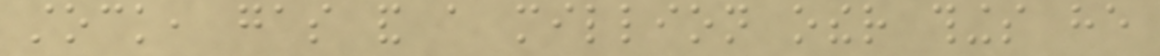stock, gas and a million other things he
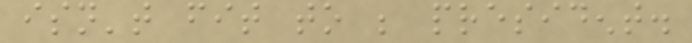isn't fit to be president.
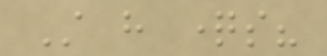Still have questions?
